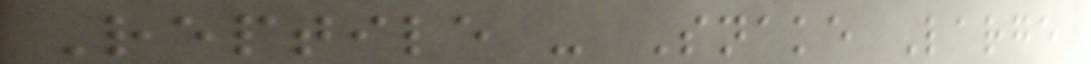Reptile - Snake Large
